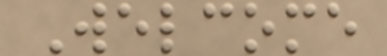Welcome
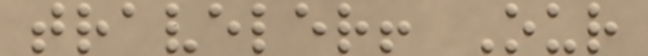traveler! Our
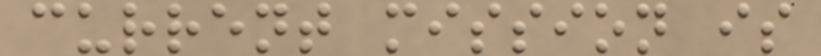current mission is
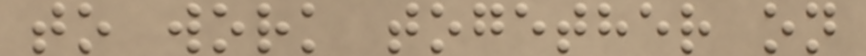to work together on
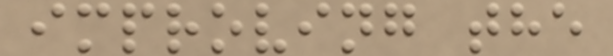improving the
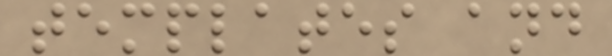templates and
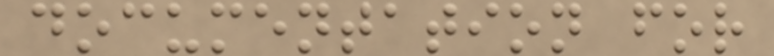documentation for
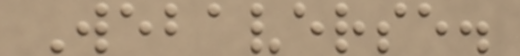Webaverse.
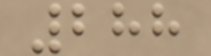288
